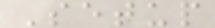Setup
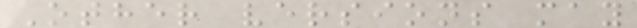Other versions may
